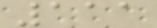111
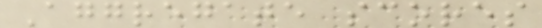Aggregate scores
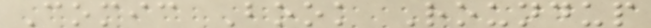Comic Book Roundup
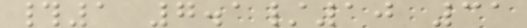#1 7.1/10 31
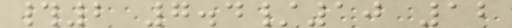#2 7.4/10 12
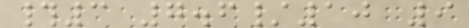#3 7.6/10 9
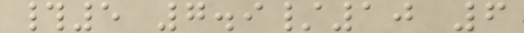#5 7.9/10 6
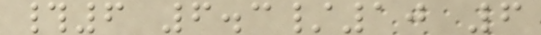#6 6.3/10 6
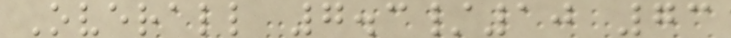Overall 7.3/10 73
